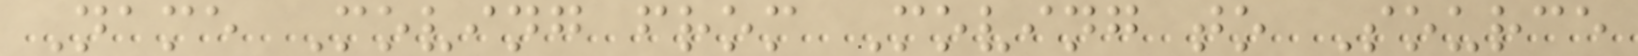Name Moving from Moving to Source
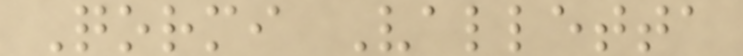Qormi Valletta
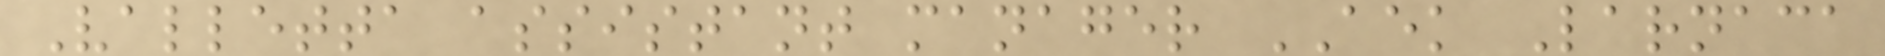Valletta assistant manager AEK Larnaca
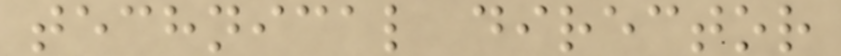technical director
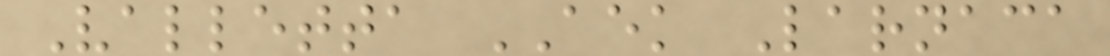Valletta AEK Larnaca
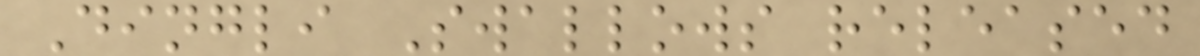Dingli Swallows released
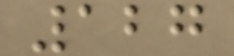127
